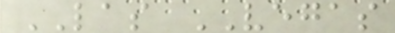LAS VEGAS
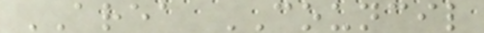AREA COUNCIL
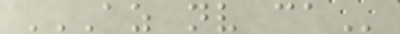AZ NV CA
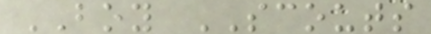BOY SCOUTS
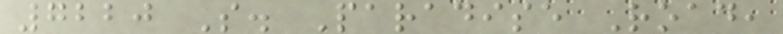7220 S. Paradise Road,
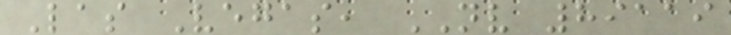Las Vegas, NV 89119
